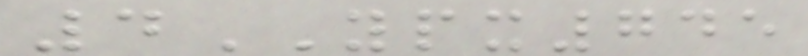4YPX745
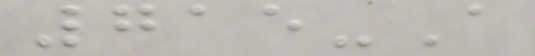715-A
